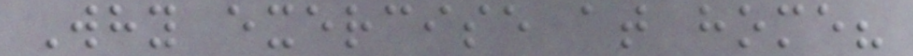Why exercise at home?
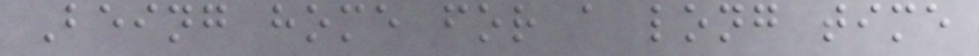Being home for a long time
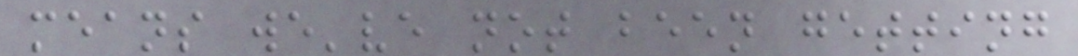means we've not been getting
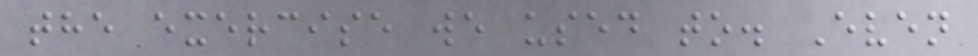the exercise we used to. Even
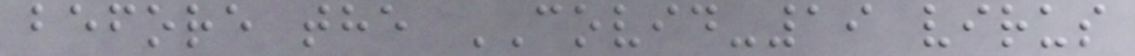before the COVID-19 virus
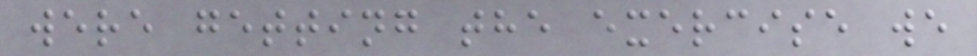were getting the exercise we
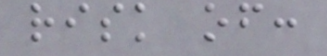risk of:
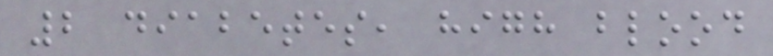2 diabetes, high blood
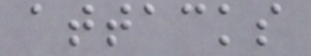attacks
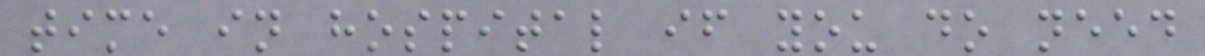time in hospital if you do need
